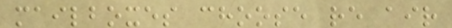mailboxes choose re air
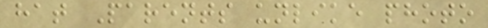hat Parents unlike photo
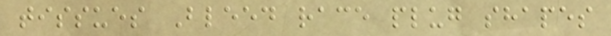tissues Bleed race plug shapes
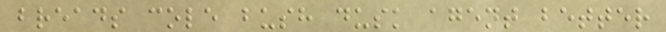breads cole bush dusk agent better
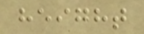height
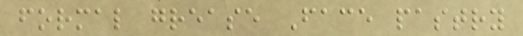formal grease Face pastry
